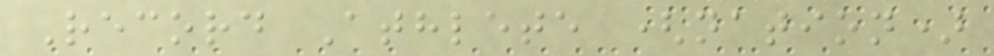Record Athlete (nation)
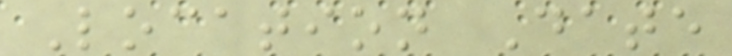Location Date
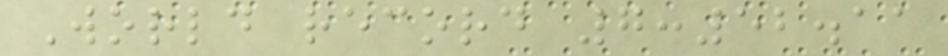World record 7:52.11
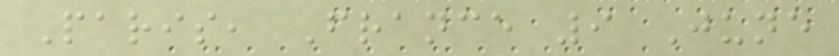Paris, France 9 June
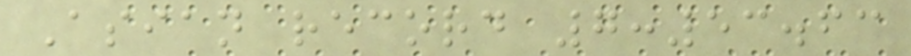Asian record 7:53.63
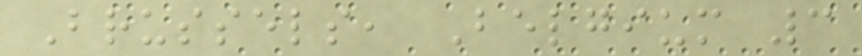Brussels, Belgium 3
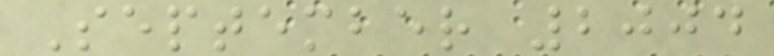September 2004
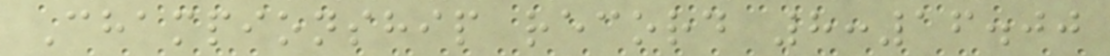Championship record 8:16.00
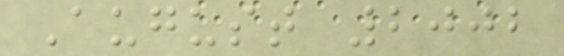August 2002
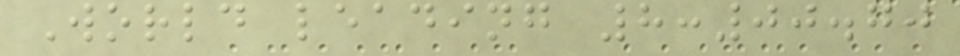World leading 8:00.70
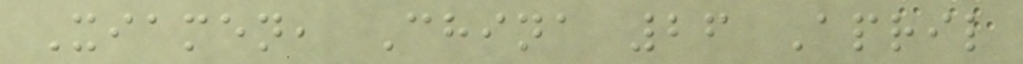Xiamen, China 26 April
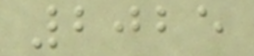2025
